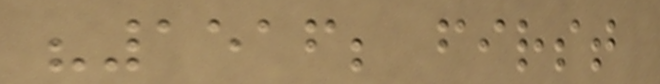"1516; first
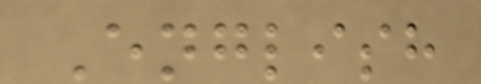English
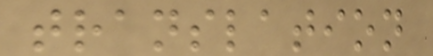translation
